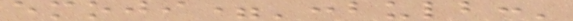emoji=':bulb:'
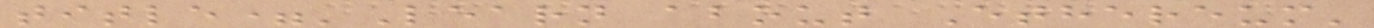title='Learn about Ethereum'
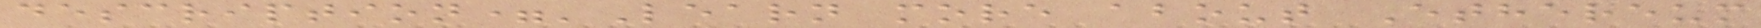description='Learn more about Ethereum
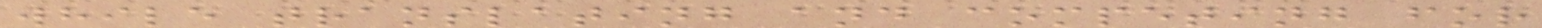while translating and competing for
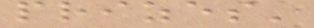prizes'
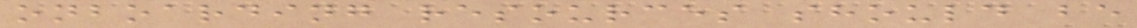onboarding resources should be
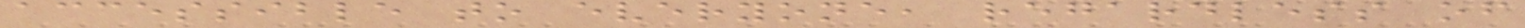accessible to everyone, regardless of
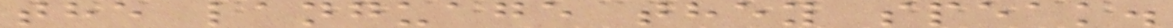the language they speak.
